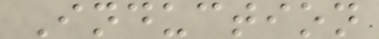Induction
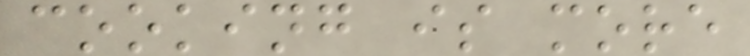cooking is more
